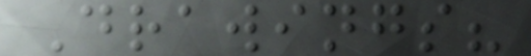Drawings?
